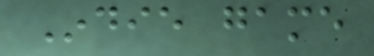Indie game
